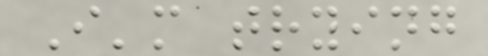I'm trying
